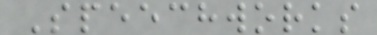Speechworks
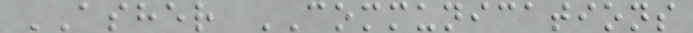ASHER COMMUNICATIONS
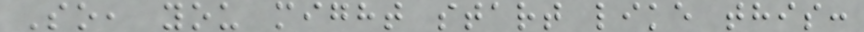So, you might start like this:
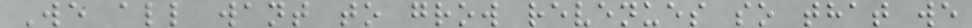We all want to grow revenues so that we
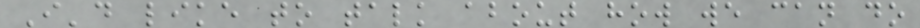I'd like to talk about how we can do
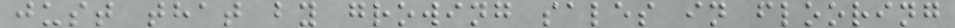just that by growing sales in flooring
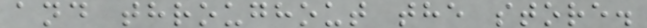and throughout the store.
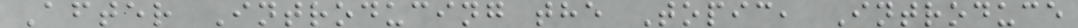After Introducing the Topic, Introduce
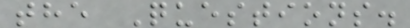the Questions.
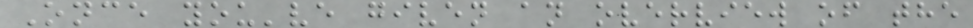Once you've given an overview of the
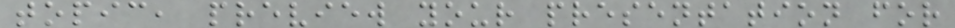topic, preview your presentation for
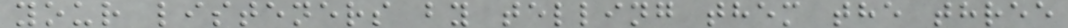your listeners by telling them the three
